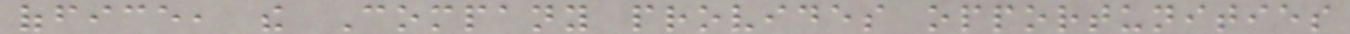office, the Company provides opportunities
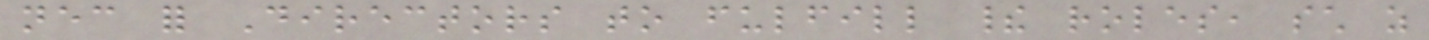necessary for Directors to fulfill their roles, such as
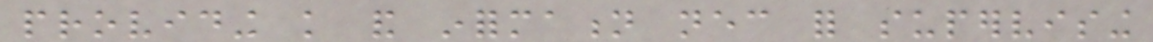providing knowledge and information necessary for supervising
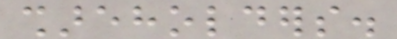shareholders.
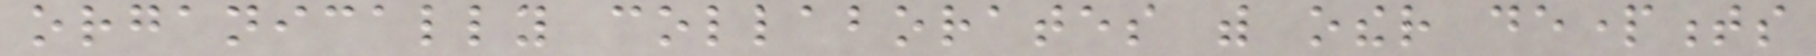organically collaborates with other departments
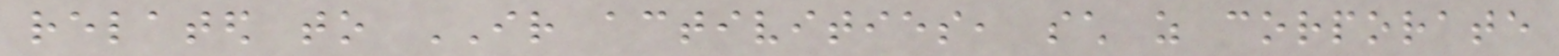related to IR activities, such as corporate
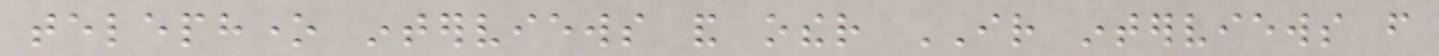telephone interviews and other IR interviews from
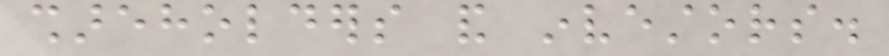shareholders and investors.
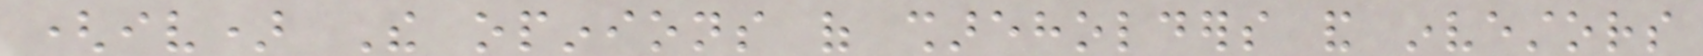(iv) The opinions of shareholders and investors
